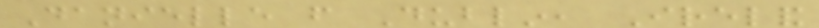Danielle from Dublin, Ireland
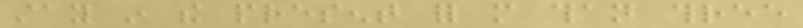stay in the present for more than three
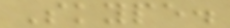Skype.
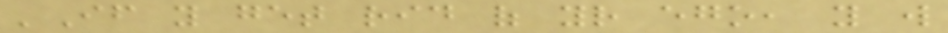'If you get rid of your ego, you will
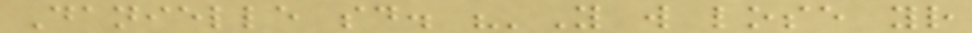Danielle said. "'You will lose your
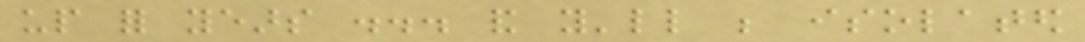up for years ... and you'll be isolated
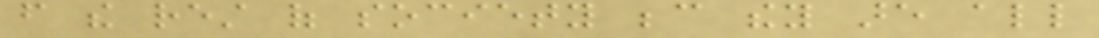from the rest of society because they are all
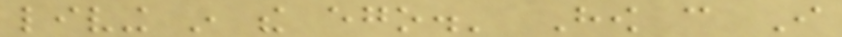living in the ego.' How can I
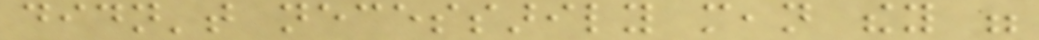didn't necessarily mean they were
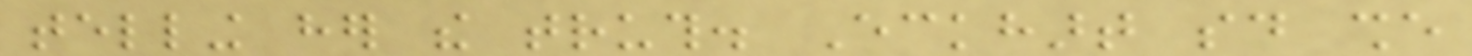telling her the truth. Eckhart said she
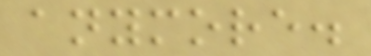anymore.
